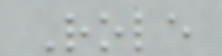Role
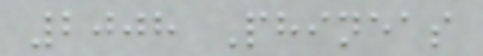2008 Phineas
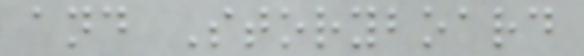and Storyboard
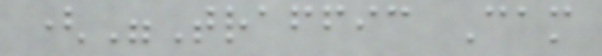("Traffic Cam
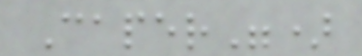Caper")
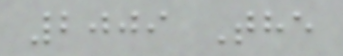2009 The
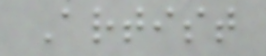Artist
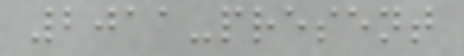2011-present
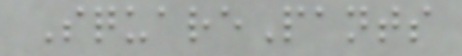SquarePants
